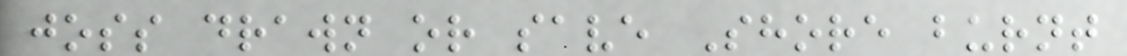joss drawn or save Shore burnt
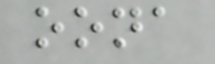oona
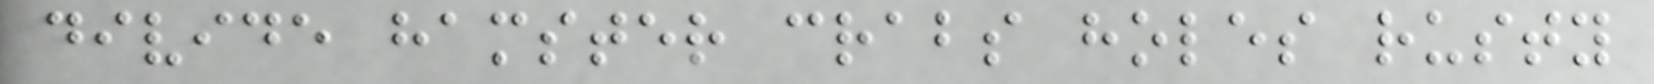divide hamster crabs holes rusty
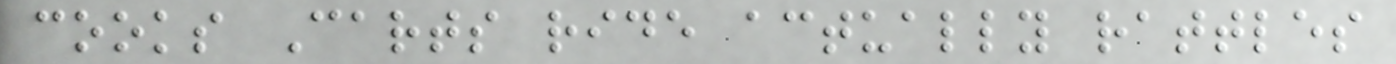cooks Carts ride actually rattles
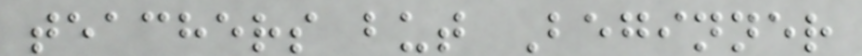teachers but Beginner
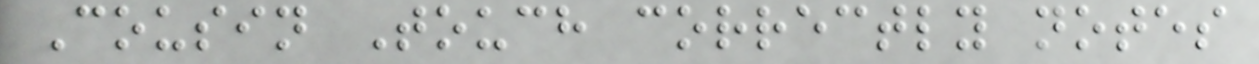Cousin Touch correctly notes
